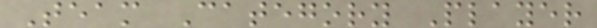Team Category Player
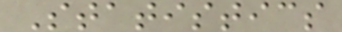Statistics
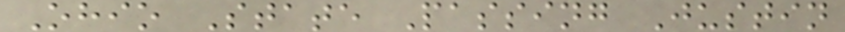Ohio State Passing Justin
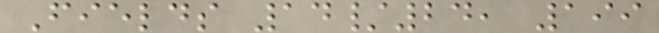Fields 14/24, 199
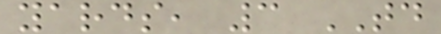yards, 3 TD
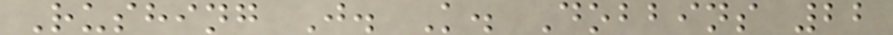Rushing J. K. Dobbins 22
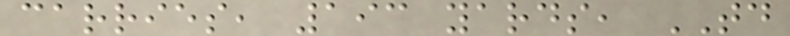carries, 193 yards, TD
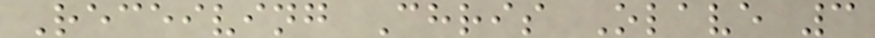Receiving Chris Olave 3
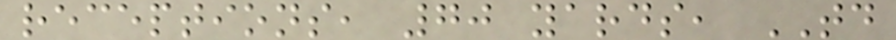receptions, 70 yards, TD
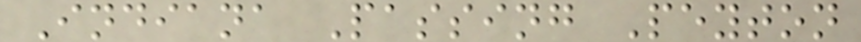Indiana Passing Peyton
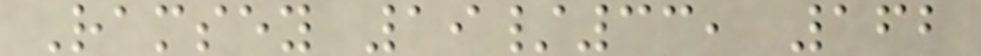Ramsey 19/33, 162
